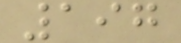197
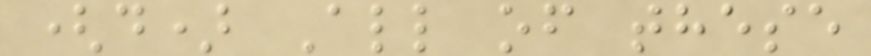(d) All of these
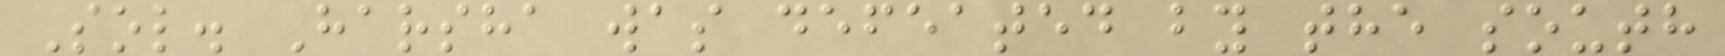Sol. Harsha was defeated by the south
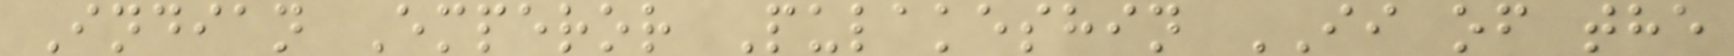Indian Emperor Pulakeshin II of the
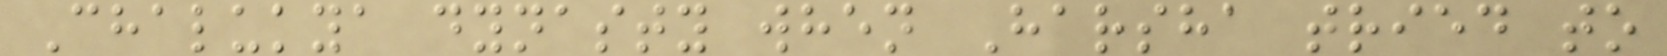Chalukya dynasty when Harsha tried to
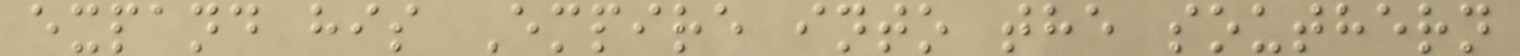expand his Empire into the southern
